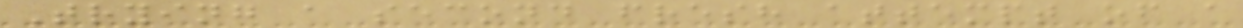Trying a second fresh attempt of a
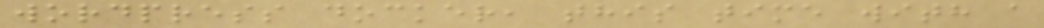wordpress docker, this time with a
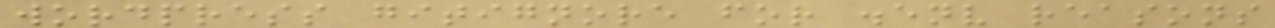wordpress gitignore for .env reasons
